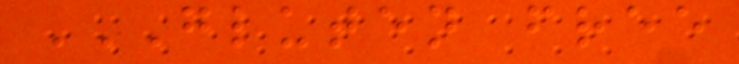GLUTEN FREE
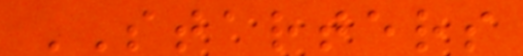STARTERS
